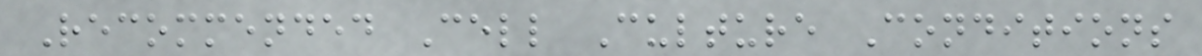Recommended Cell Culture Conditions
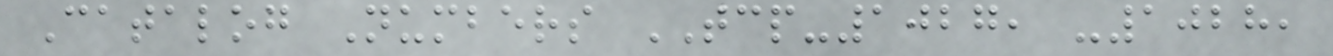Catalog Numbers TCP-1027, -1028,
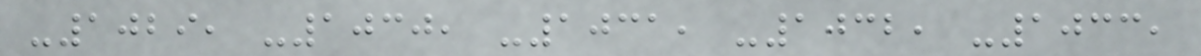-1029, -1030, -1031, -1032, -1033,
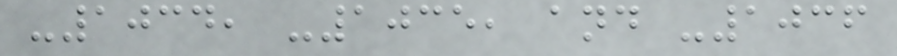-1034, -1035, and -1036
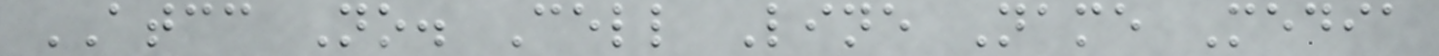ATCC No. Cell Line Name Media
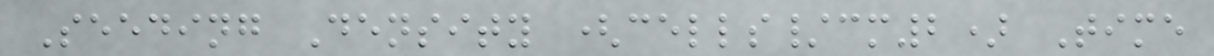Seeding Density (cells/cm2) Time
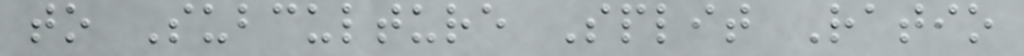to Subculture Split Ratio
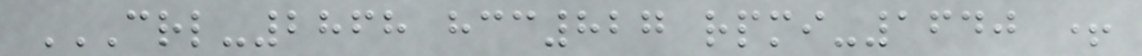CRL-2868 HCC827 RPMI-1640 +
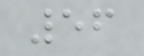56
